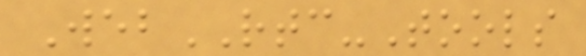WebRTC-Tools
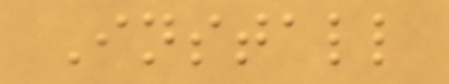Install
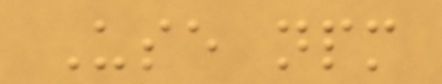Use npm
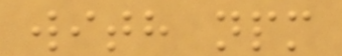with npm
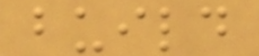build
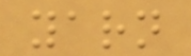yarn
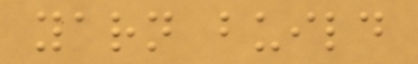yarn build
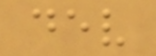dev
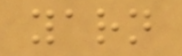yarn
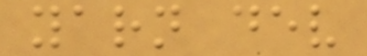yarn dev
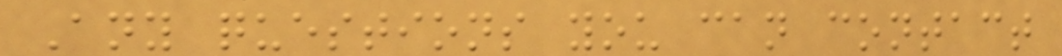Any questions you can contact
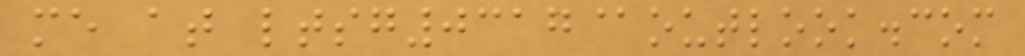me at ltsg0317@outlook.com
